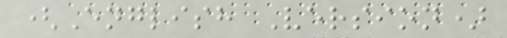(English Version)
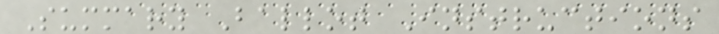Summary Ballot Instructions
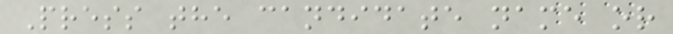Press the candidate name or
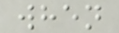when
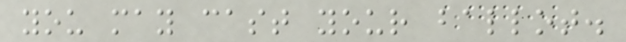you may cast your ballot.
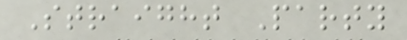Straight Party
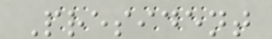President
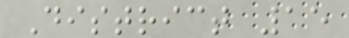District 15
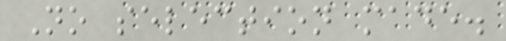No selection made.
